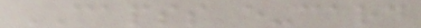CAPSS e-card
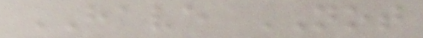HAVE NOT
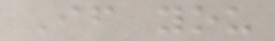If you
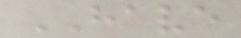HAVE
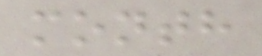month
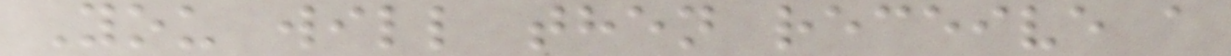You will then receive a
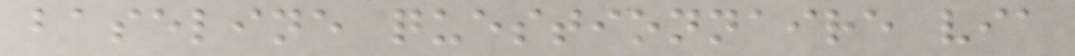baseline questionnaire via
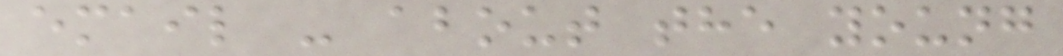email - about the young
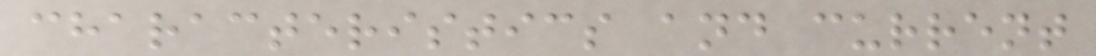characteristics and current
